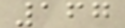167
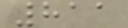811
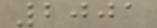2001
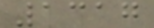1317
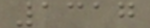1317
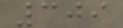309
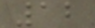12
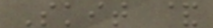Skit &
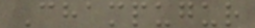Champugur
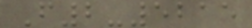F2-5215
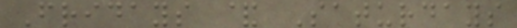Fridays & Saturdays
